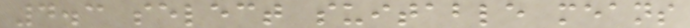4.3 select suitable means
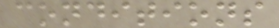conditions
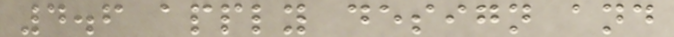4.6 apply design and
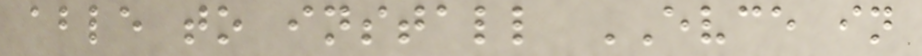able to install EVCE in
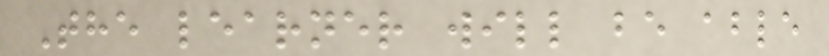The learner will be able
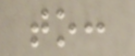to:
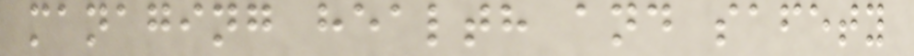managing health and safety
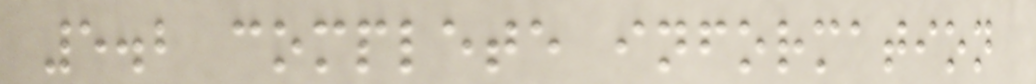5.2 complete information
